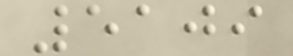5109
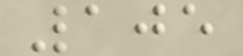105
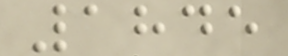1845
